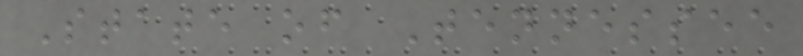State of Tennessee
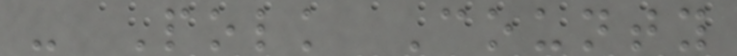- Polk County
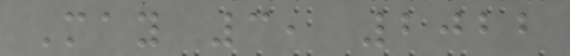May 3, 2022
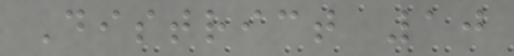District 10
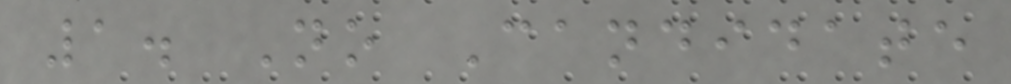1. No Candidate
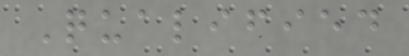Qualified
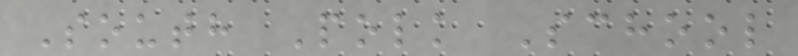South Polk School
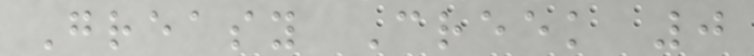Greasy Creek 0
